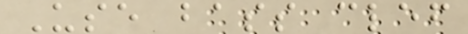Use bass clef
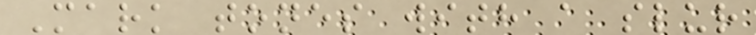Mark tones with a slur
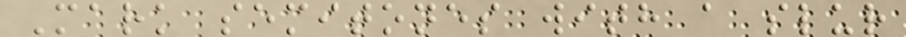Mark semitones with a slur
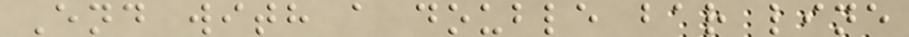End with a double bar line
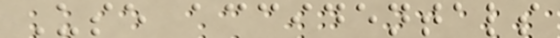Use accidentals
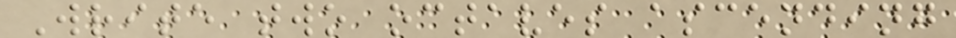Write two octaves ascending
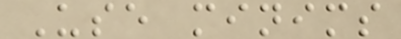Use minims
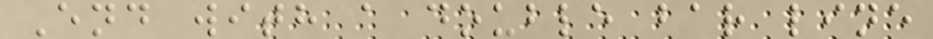End with a double bar line
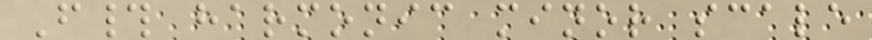F# harmonic minor scale
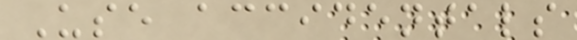Use accidentals
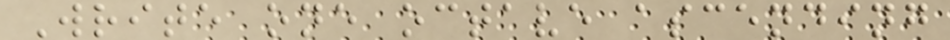Write one octave ascending
